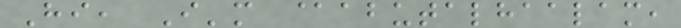Hi, I'm @abutalhaalam,
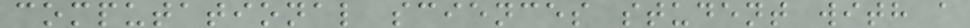computational sciences student with a
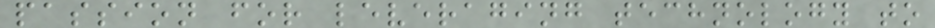passion for leveraging technology to
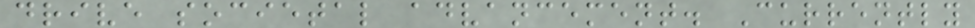drive societal advancement. Currently
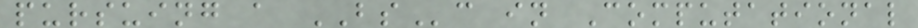pursuing a BSc in Computational
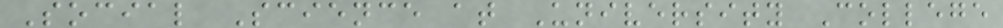Social Science at University College
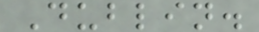Dublin.
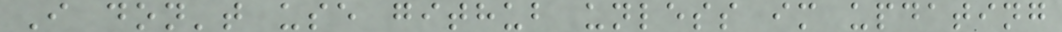I don't use github unless im updating
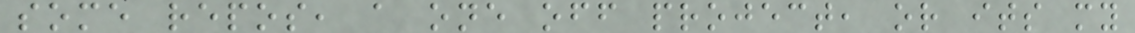some repos, a one off project, or its my
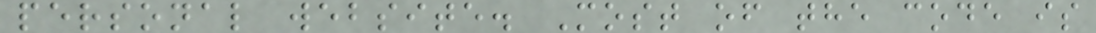personal website. Most of the code is
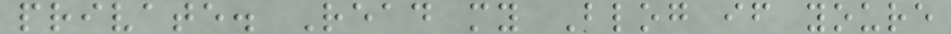private. Read my Blog if youre
